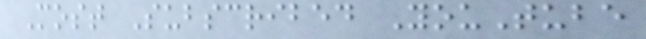Most Subscribed YouTube
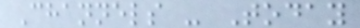Channels - Today
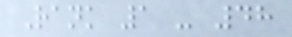Rank 1 - 48
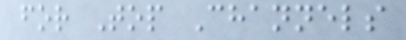for Top Channels
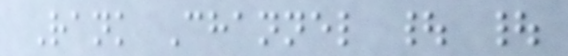Rank Channel | |
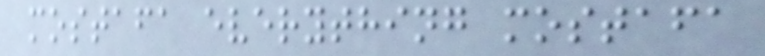mostafa everything mostafa
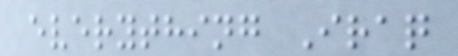everything Iraq
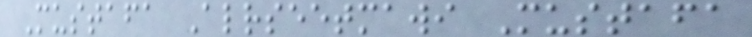Mustafa Alrseetmawi Mustafa
